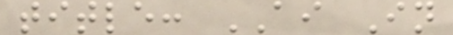title: AI In
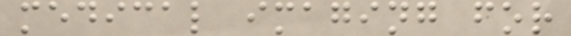medical imaging for
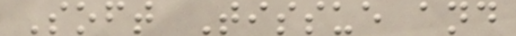Soft Tissue and
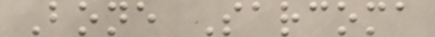Bone Sarcoma
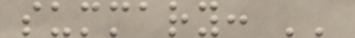summary: ''
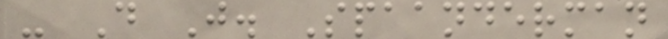- D J. Spaanderman
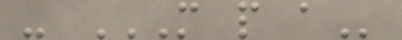- M P A
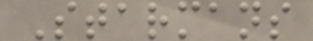Starmans
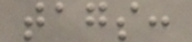tags:
